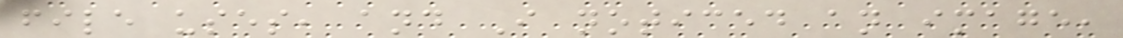file uses, and I noticed an image,
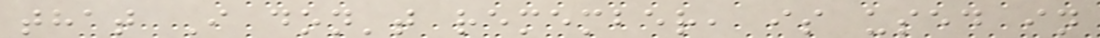that I don't remember, is used in
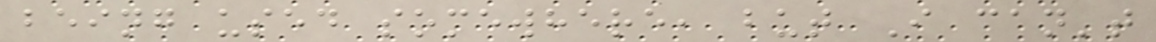being used somewhere, but I can't
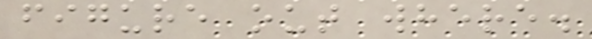figure out where.
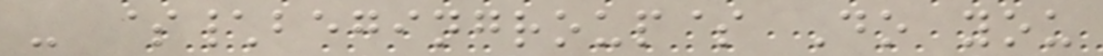- $\begingroup$ Do you
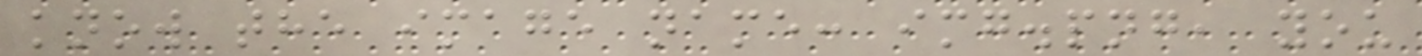know the image name: img.png, you
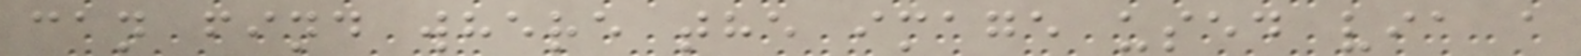can find where the image used via a
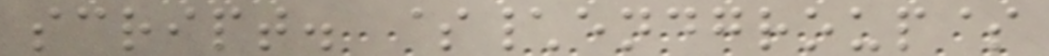script. $\endgroup$
